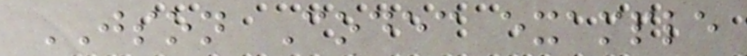JSON Codec example
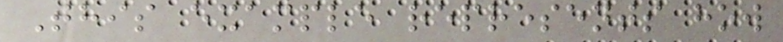This example represents how
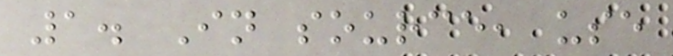1. In source, use
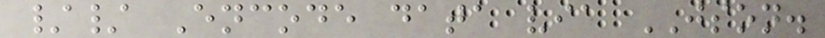// Encode data via JSON.
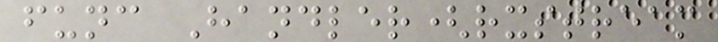func Handler(rxstream
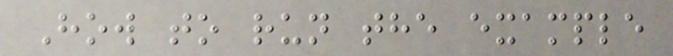How to run the example
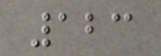123
